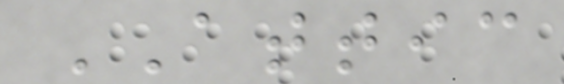ATTIC
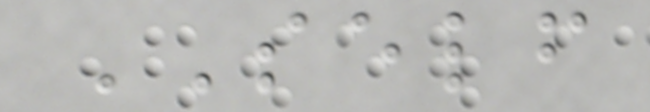SELF
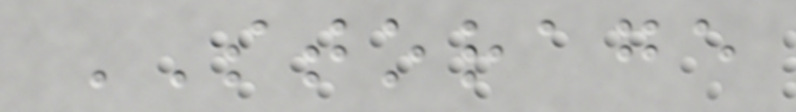STORAGE
